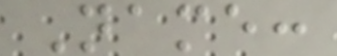Name:
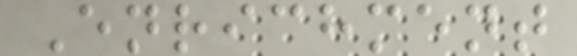Enrichment
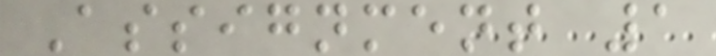Assignment 1
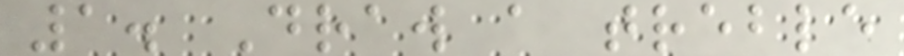1. Draw a treble
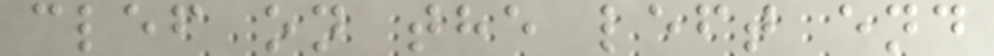clef on the left end
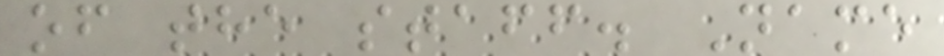of the staff. Name
